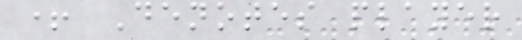+ Denotes player
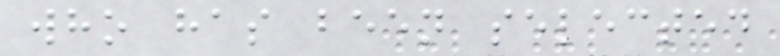who has been selected
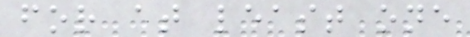for at least one
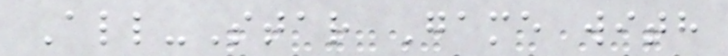All-Star Game with
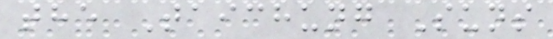the Taichung Suns
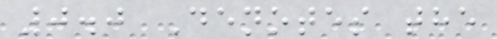0.0 Denotes the
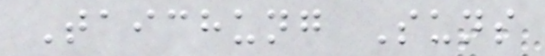Taichung Suns
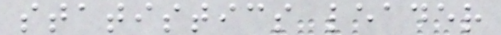statistics leader
